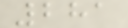281
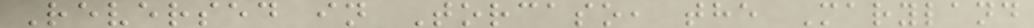Reversed in Torcaso, the Maryland
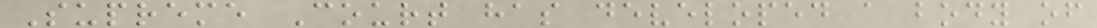Supreme Court has developed a body of
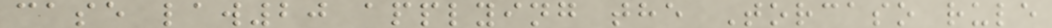case law20 applying the Torcaso rule
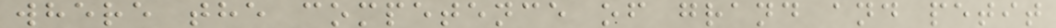where the competence of grand and petit
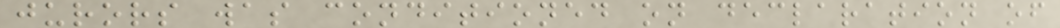jurors was conditioned on declaration of
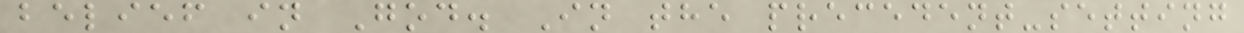belief in God. In the precedent-setting
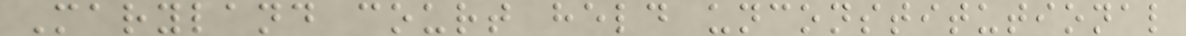Maryland court held unconstitutional
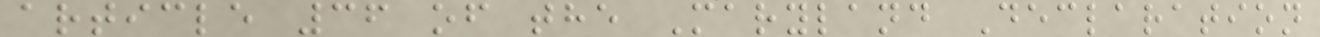article 36 of the Maryland Declaration
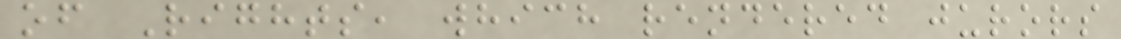of Rights, which rendered jurors
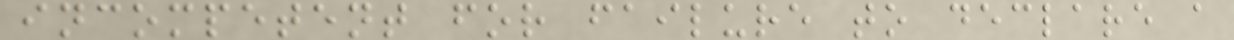incompetent for failure to declare a
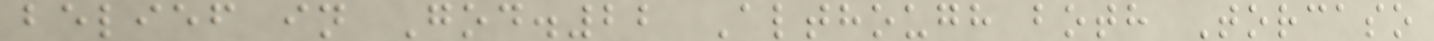belief in God.22 Although both Torcaso
